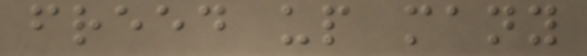freed up many
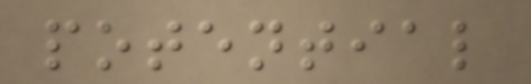potential
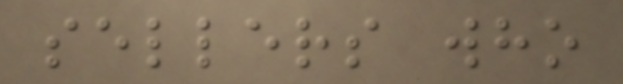sellers who
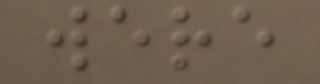were
